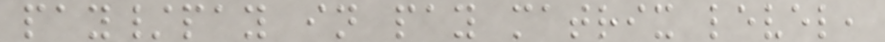pay/pay in pay matrix level,
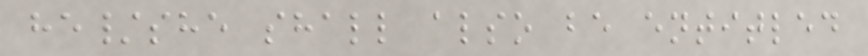he/she shall also be entitled
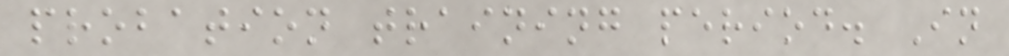probation training period. In
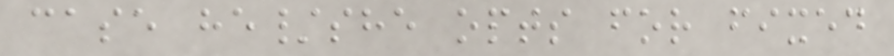case he/she opts for fixed
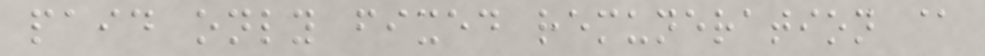paid only fixed remuneration @
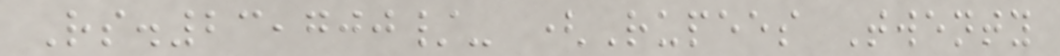Rs.23,700/- (Rupees Twenty
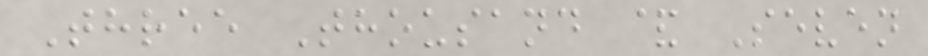Three Thousand & Seven
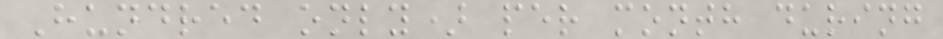Hundred only) per month during
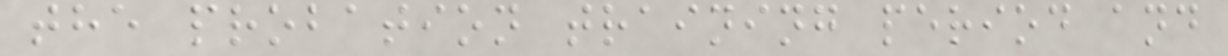the probation training period and
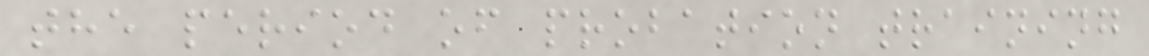the period of probation training
